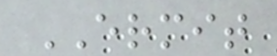ERMIT
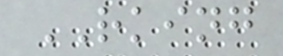RKING
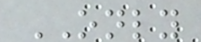ONLY
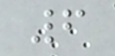6
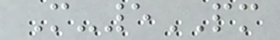M-5PM
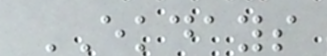EKDAYS
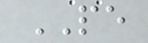PE
